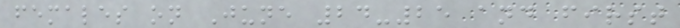females on June 24-25 and first
